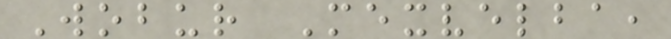Wobur Mexvelba,
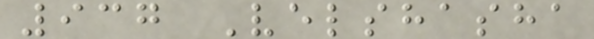937 Velshasha
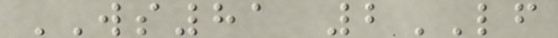WS81 2LF
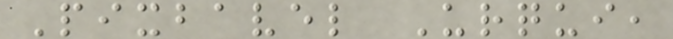Pixbavel Urqui,
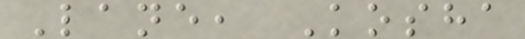Lane, Kosha
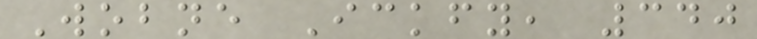Wobne Ickfy, 340
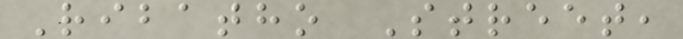Ribatho Street,
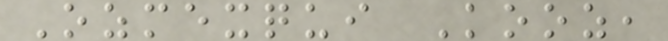Ozmexqui Kooz,
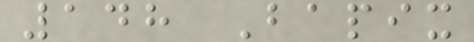148 Bapix
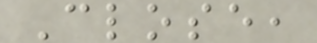Close,
